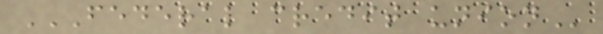FEDERAL CREDIT UNION
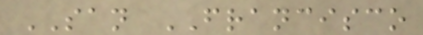SAN FRANCISCO
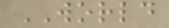WORLD
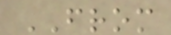FROM
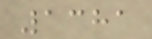1381
